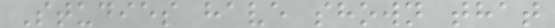Studies have shown that
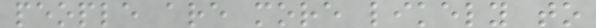people are more likely to
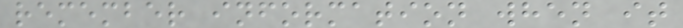remember information when it
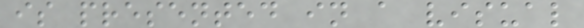is presented in a visual
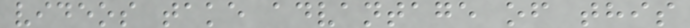videos take advantage of this
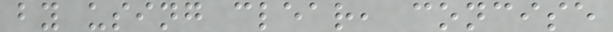by using clear, concise
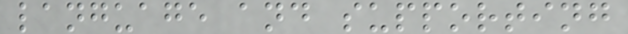language and supporting
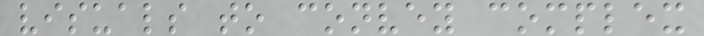visuals to convey complex
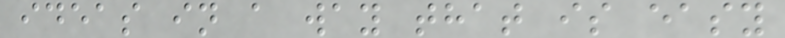ideas in a way that is easy
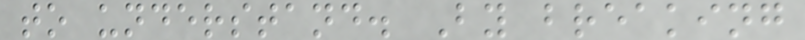to understand. By breaking
